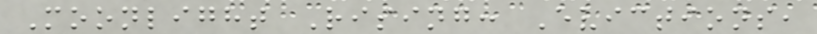Moonlight Rising: Evictions,
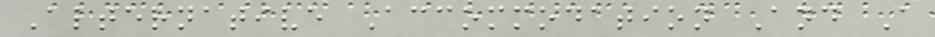Alternative Accommodation And A
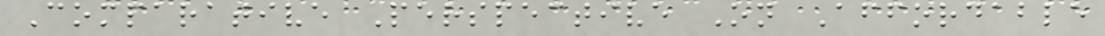Comparative Perspective On Affordable
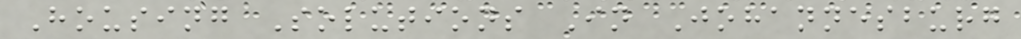Housing Solutions In Johannesburg
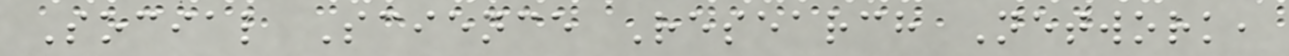Social Science Research Network,
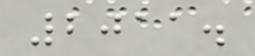2011.
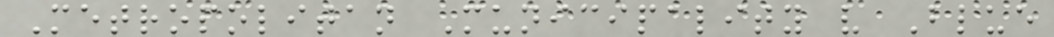Metropolitan Municipality v Blue
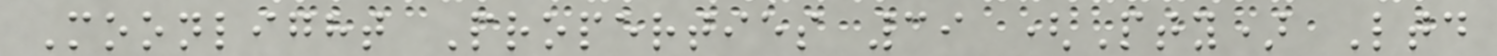Moonlight Properties 39 (Pty) Ltd
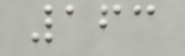163
